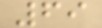69
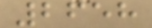2658
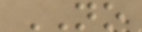NO
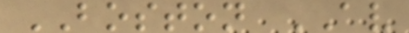BOSTON AV
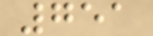751
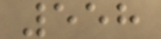558
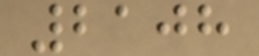2108
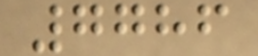7786
